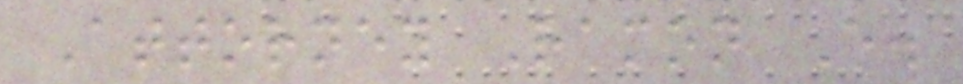Attorney Ramon E.
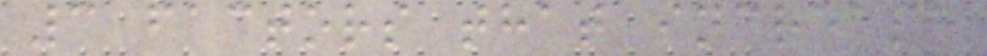3 factors that increase
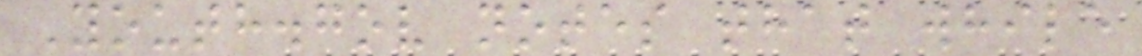Youth.gov notes that while
